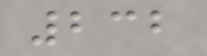232
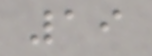19
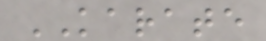KARATE
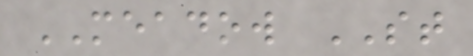MEADOW ST
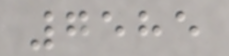7585
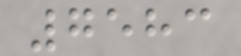7583
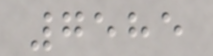7585
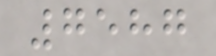7587
